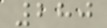280
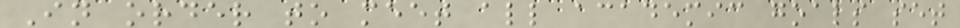In order to meet all academic goals set
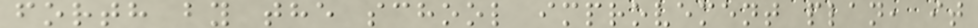forth by the school improvement plan, it
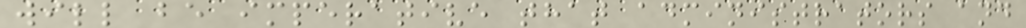will be imperative that administrators and
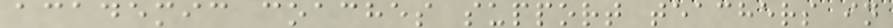academic coaches support teachers in
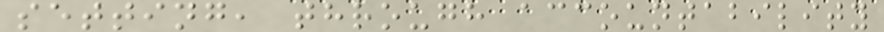setting, through accountability
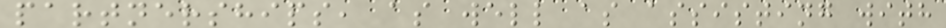partnerships, as well as assisting with
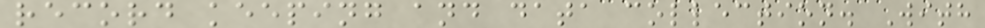record keeping and data collection. With
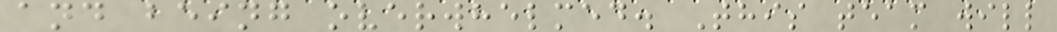and being overwhelmed. This team will
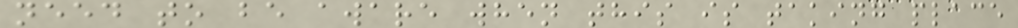need to be aware when this is taking place
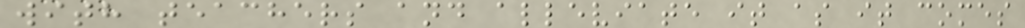with teachers and alleviate it as it comes
